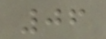06
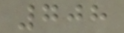708
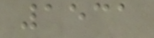1531
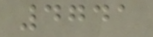4741
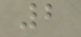2
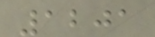1201
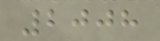2008
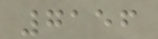7156
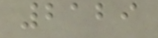2129
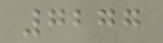7277
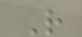R
